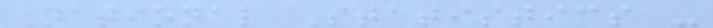National Statistics -
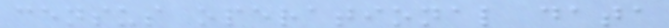census operational data
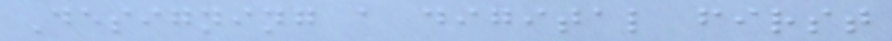Designing a digital first
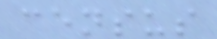census
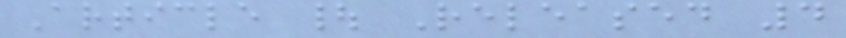Article | Released 4
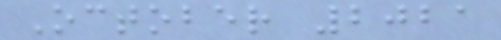October 2021
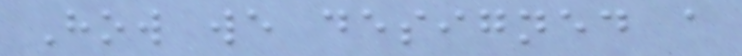How we designed a
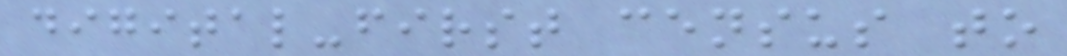digital-first census to
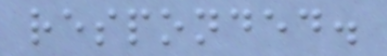responded.
